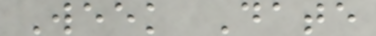Week Date
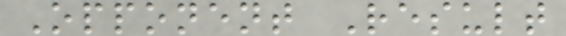Opponent Result
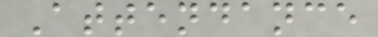Attendance
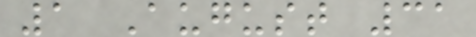1 August 31
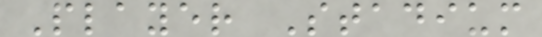Player Stadium
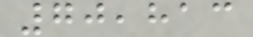70,813
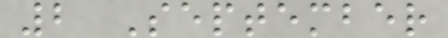2 September
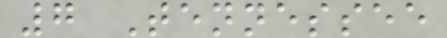7 Tennessee
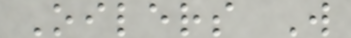Oilers W
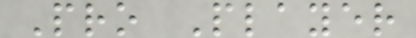Pro Player
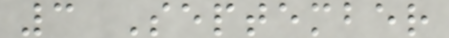3 September
